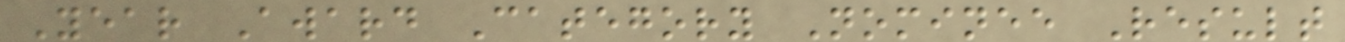Year Award Category Nominee Result
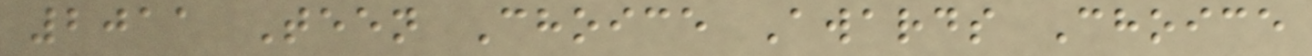2011 Teen Choice Awards Choice
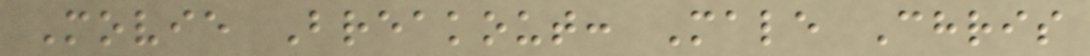Movie Breakout: Male Chris
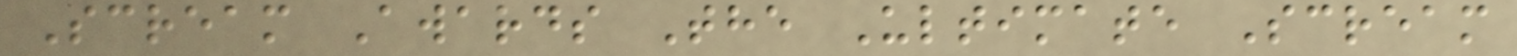Scream Awards The Ultimate Scream
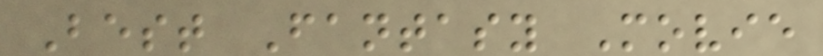Best Fantasy Movie
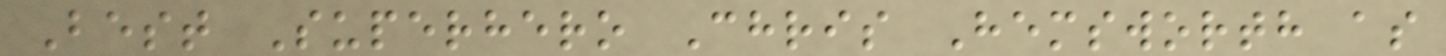Best Superhero Chris Hemsworth as
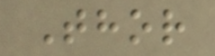Thor
